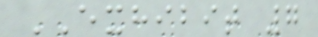EXHIBIT 7
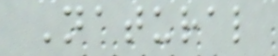Natural
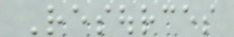Resources
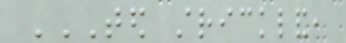TED STRICKLAND,
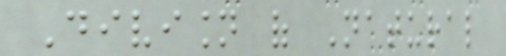Division of Natural
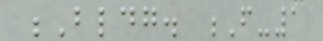Bldg. F-1
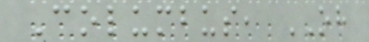Columbus, OH
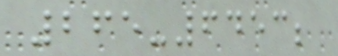265-6453;
